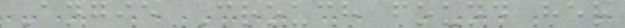Angie Crouch found her
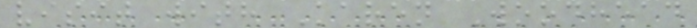visit with Karen Woodhead
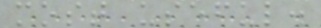most useful.
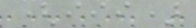(iii)
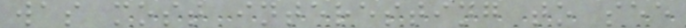was most interesting to see
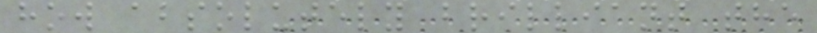how absolutely brilliant the
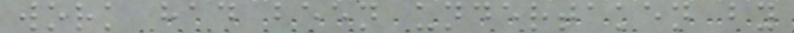work had been undertaken by
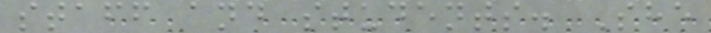staff and students. She
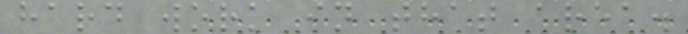hard work in that area.
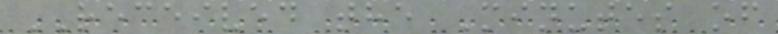RECEIVED the Minutes of
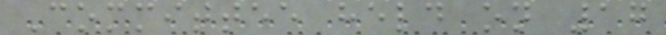Committee held on 17
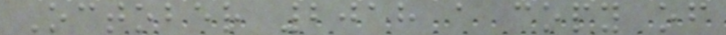October 2018 a copy of
